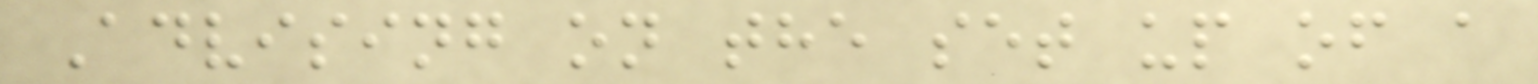Advising on the set up of a
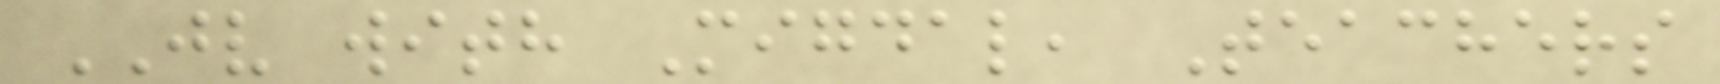JV with Migdal, Teachers
